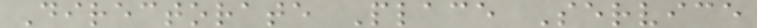Directorate Place Service
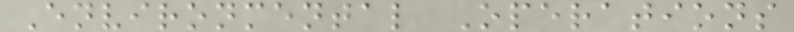Environmental Operations
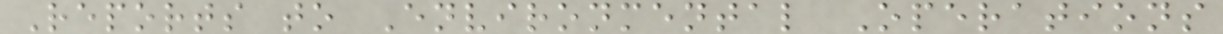Reports to Environmental Operations
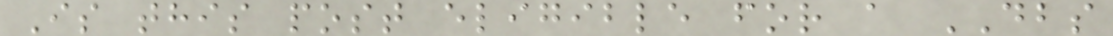Is this post eligible for a DBS
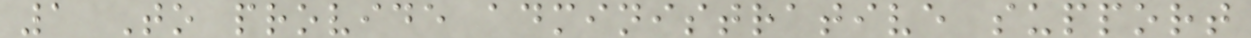1 To provide administrative support
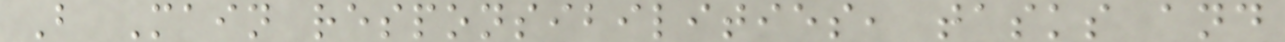B Main responsibilities, tasks and
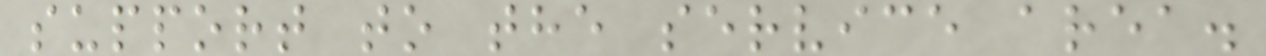support to the service area.
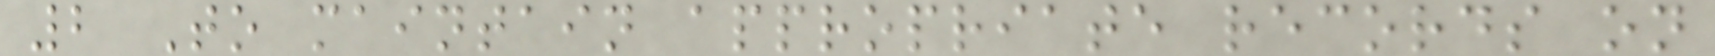2 To maintain appropriate records on
